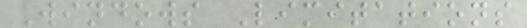Windows Limitations
